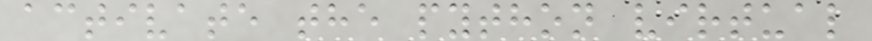activate the python virtual
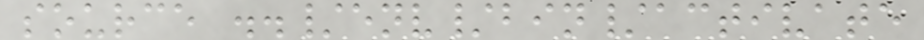source ../env/bin/activate
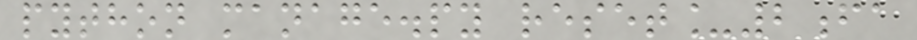python manage.py reset_2fa
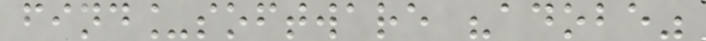find_software "adobe"
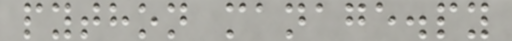python manage.py
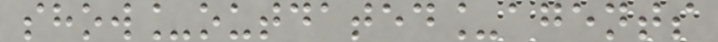show_outdated_agents
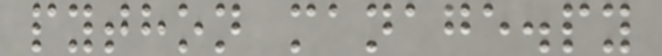python manage.py
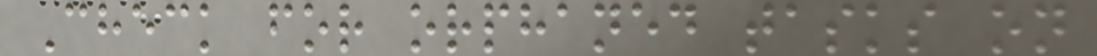Check for orphaned tasks on
